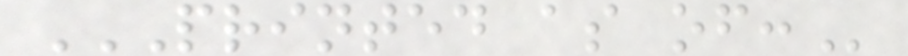PRINTED AS OF:
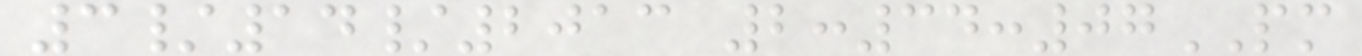3/14/2013 2:34:07PM
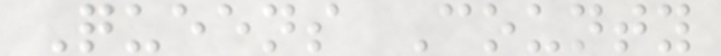Queens County
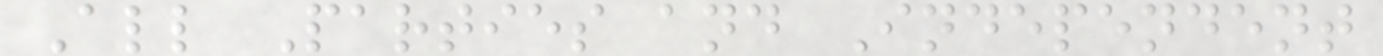All Parties and Independent
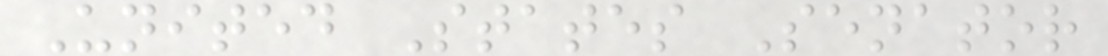United States Senator
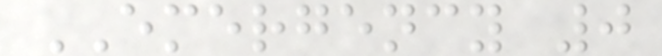EMERGENCY 0
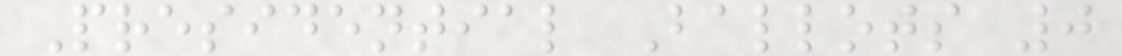Presidential Ballots 0
